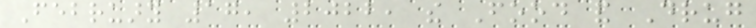February 17, 2022, the Food and Drug
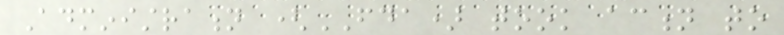Administration (FDA) took action to
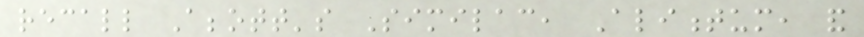recall Abbott's Similac, Alimentum, and
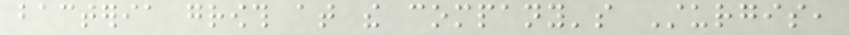bacteria growth at the company's Sturgis,
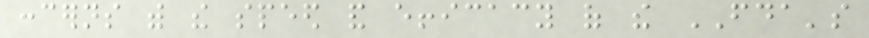concerns with the speed and efficacy of the FDA's
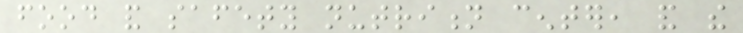food and safety nutrition center, and the
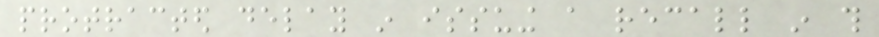protracted delay in issuing a recall in this
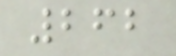262
